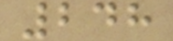248
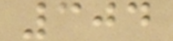304
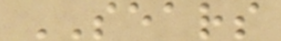SEARS
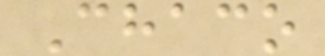Chaco
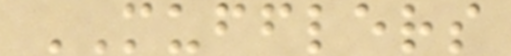MUFFLERS
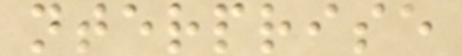nterprise
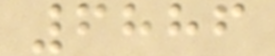6886
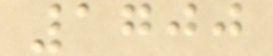1700
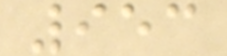953
